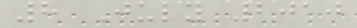8 July 2010
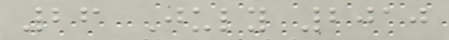26 July 2010
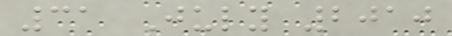31 July 2010
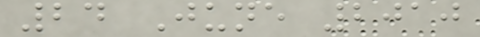24 June 2010
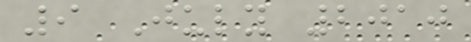9 July 2010
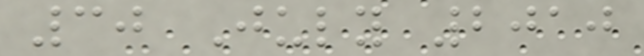30 July 2010
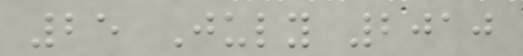25 July 2010
